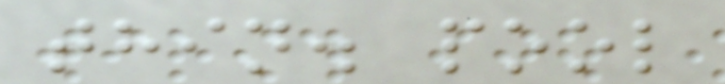thin. pool
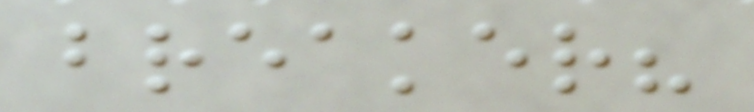breaker?
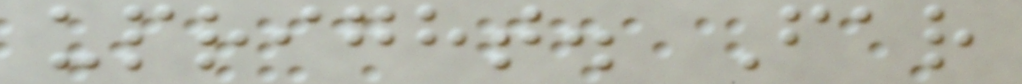upright. Far
